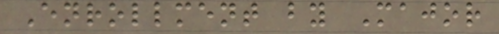Enrollment by Major
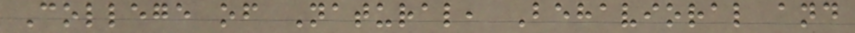College of Natural, Behavioral and
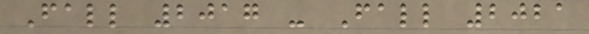Fall 2017 - Fall 2021
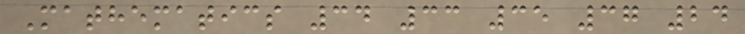Mathematics 34 33 35 37 24
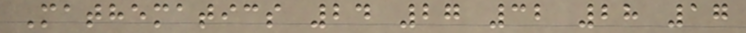Mathematics 24 27 32 28 17
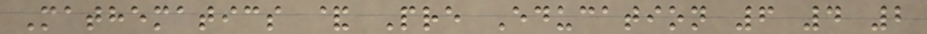Mathematics & Pre Education 6 4 2
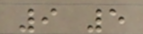9 5
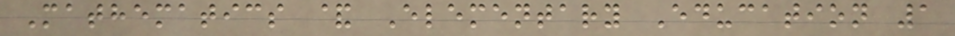Mathematics & Elementary Education 1
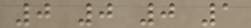0 0 0 1
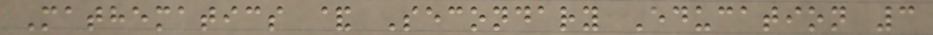Mathematics & Secondary Education 3
